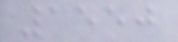1550
